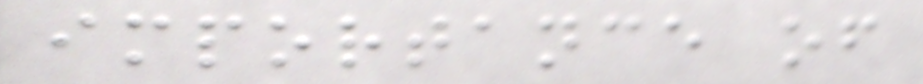importance of
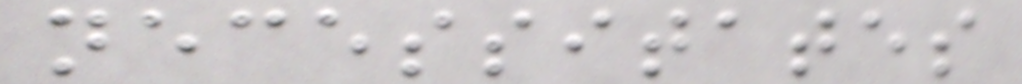necessitates
